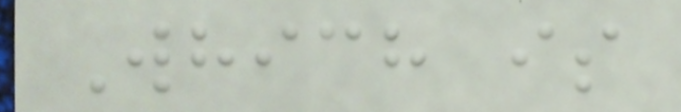Which is
